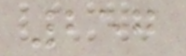257
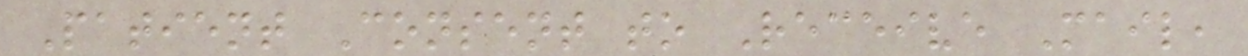Patient Consent to Receive Mail,
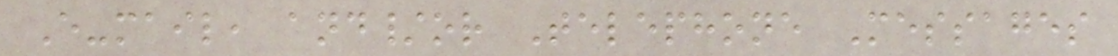E-mail, and/or Telephone Messages
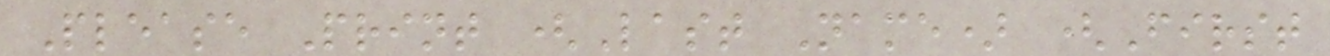Please Print (Last Name) (First
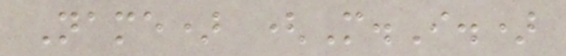Name) (M.I.)
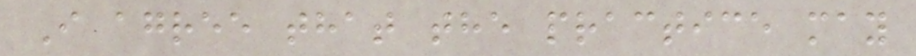I agree that the practice may
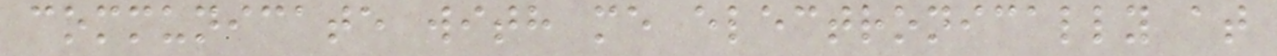communicate with me electronically at
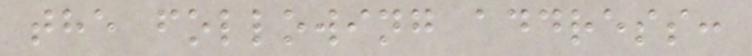the following address:
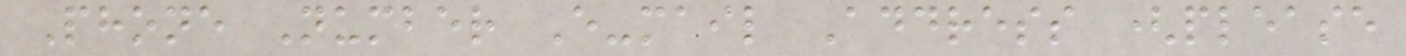Phone Number E-mail Address (please
